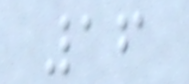16
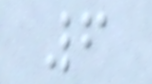6
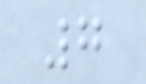7
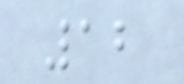12
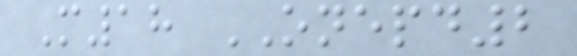M18 ONEPD2
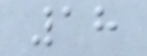18
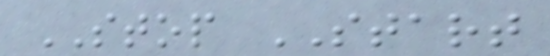STOP START
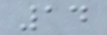14
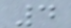4
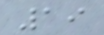19
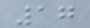17
